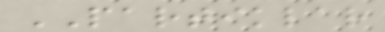PARTIKLAR
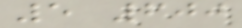5 600
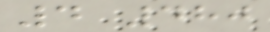4 480
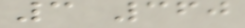3 360
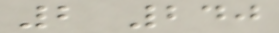2 240
